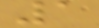1
